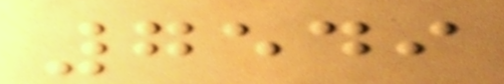7549
